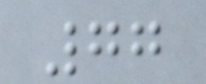77
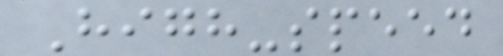High-speed
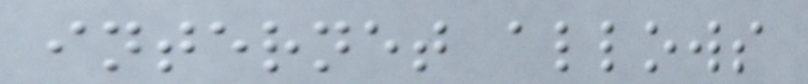internet allows
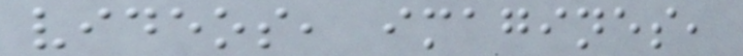videos, imagines,
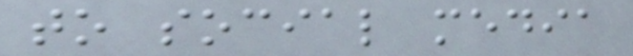to social media
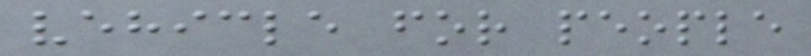vehicle for people
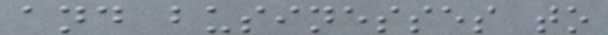and businesses to
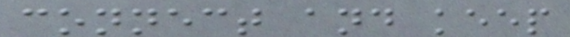connect and keep
